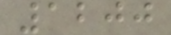1200
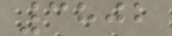3802
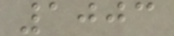1003
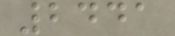2441
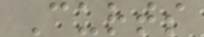Curts
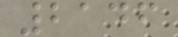2146
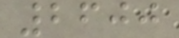2600
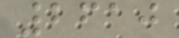2610
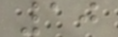10
